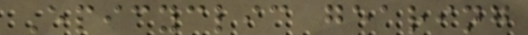Epicyclic gearing
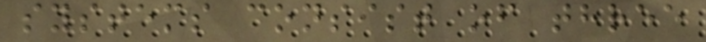systems consist of three
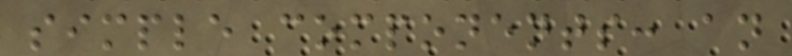simple components: an
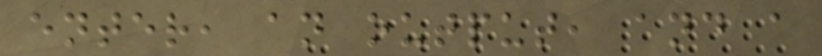enter, an output, and a
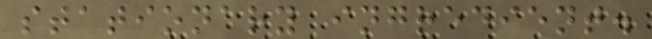stationary ingredient.
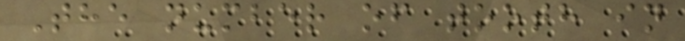The number of tooth in
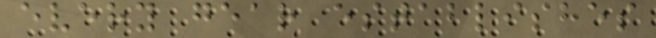every gear establishes
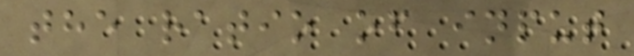the ratio of input
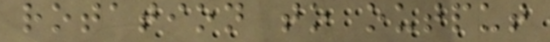rotation to output
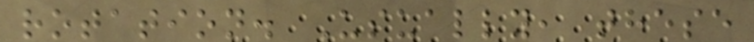rotation. Usually, these
